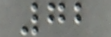72
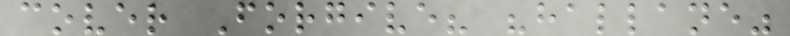cover Forgive? "hallane"
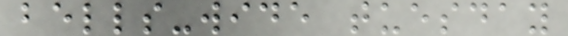bells-wide tuesday
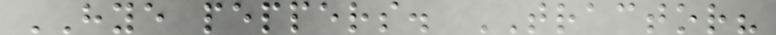HYE peppers. TRACTOR?
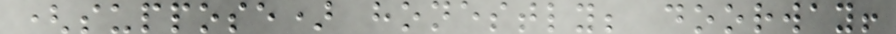(suppose) honestly; doorway!
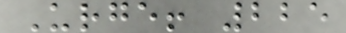Urge! 225
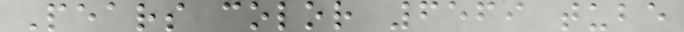Pears color 6569 tube
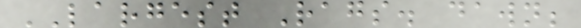LARGEST Rags. dawn;
